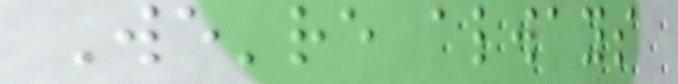We're always
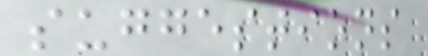suggestions
